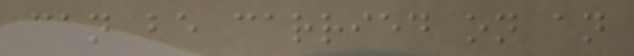can be carried on an
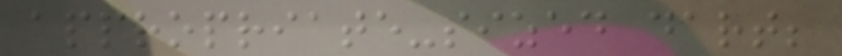appropriate-sized dart;
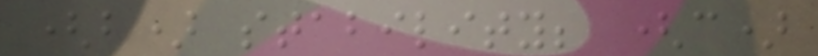(b) stability; (c)
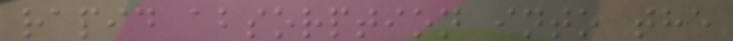rapid absorption into the
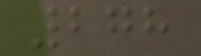278
